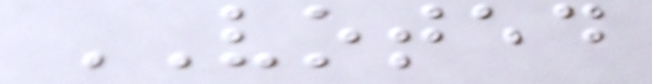VOTED
